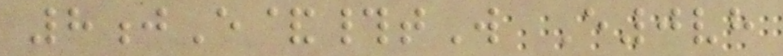8jE&#tW E0vh
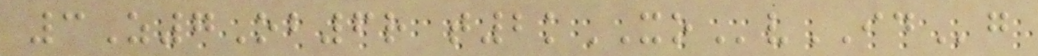3Z7Ob6r t2kXOvIDg
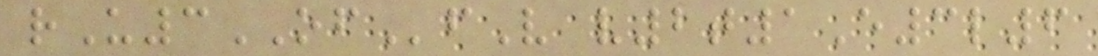rU3OFfV v2t1E3l6
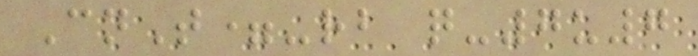CnT=-rb q-7u7
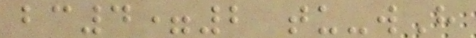bc4=2 tu-wH
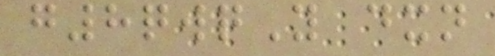g8qwqY dxn
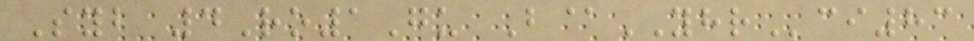Syb 4Ro1Gu B@YHRci83
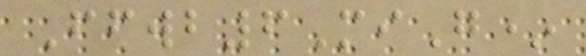Ffwb6MiG*
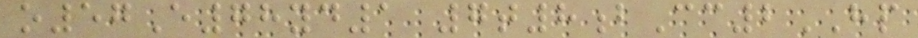o57E78yd1 7t8bCc2HP
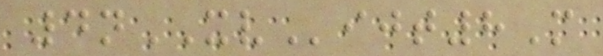4nXVijt8M
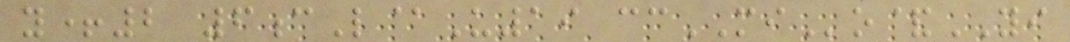y+2 6cL@U19 ccMIo&YI
